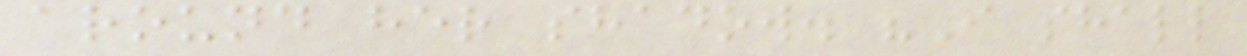around her shadow. "I shall
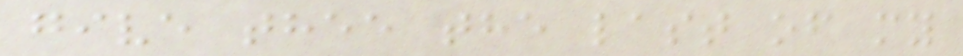give thee the last of my
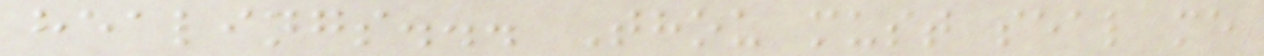healings... Thou must seal me
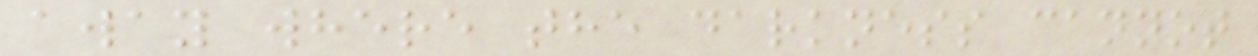away where the darkness cannot
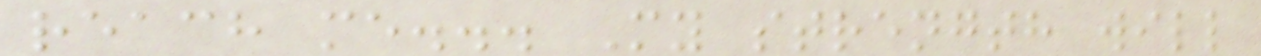reach me... My strength will
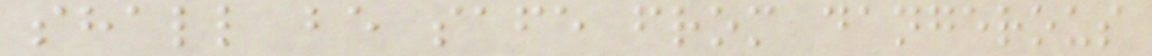shall be safe from dangerous
